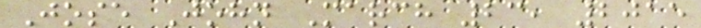Jose John March 23, 2015
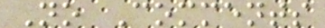No Comments
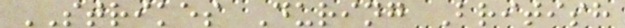STRIKES During British
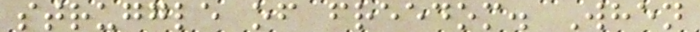struggle of freedom. When
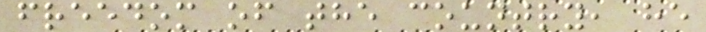freedom of the country, he
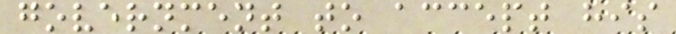government to accept his
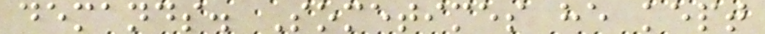demands. Sometimes he kept
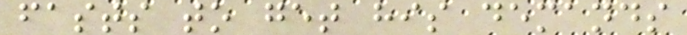fasts to get his demands
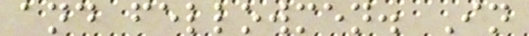and fellowmen. In
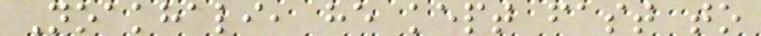Noakhali, he kept fast to
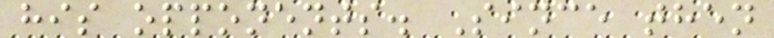his opponents. Since then
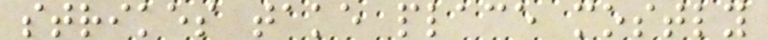strikes take place mostly
